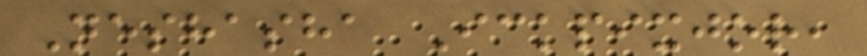Neshasha Ickpixjor,
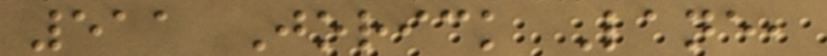511 Jorick Lane,
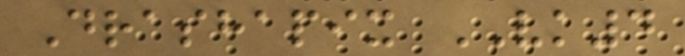Drashapix VK4
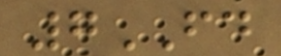7FD
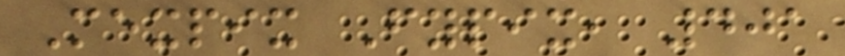Mexpix Fypix, 401
